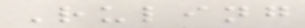Ruling
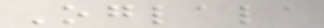Oglala
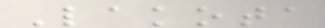Lakota
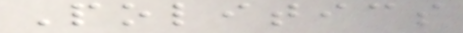Politics
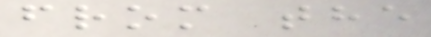from the
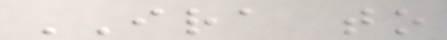IRA to
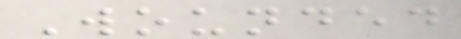Wounded
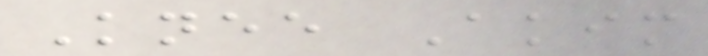Knee Akim
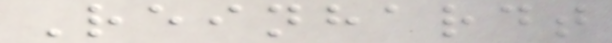Reinhardt
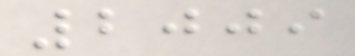2009
